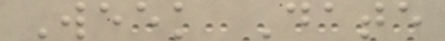Week Date
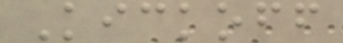Kickoff
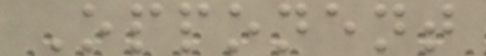Opponent
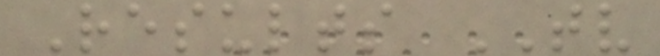Results TV
